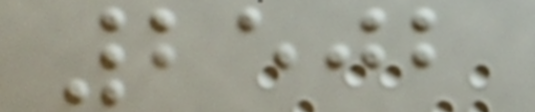2502
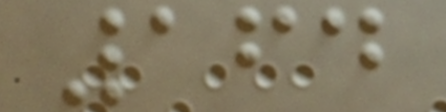164
